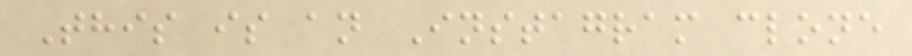This is an Instagram clone
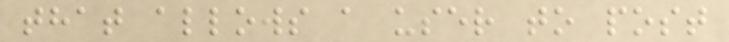that allows a user to post
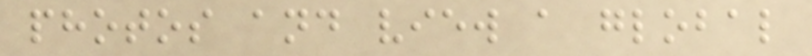photos and view a global
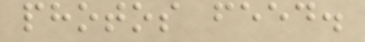photos feed.
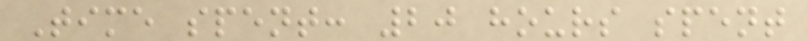Time spent: 20 hours spent
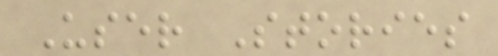User Stories
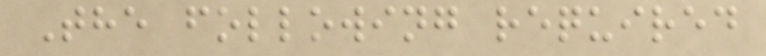The following required
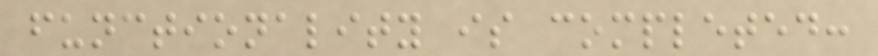functionality is completed:
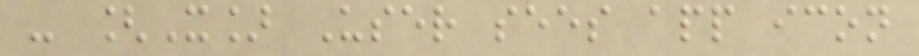- [X] User sees app icon
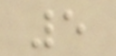5
